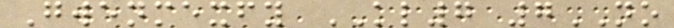Gwenmexfy KL7 7NO
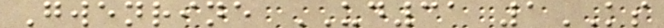Gwenrine UD31 1KS
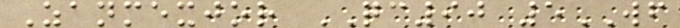Zanmexjor QC90 5WF
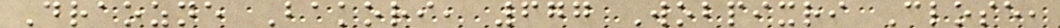Draozne Bakori, 677 Wobpixri Close,
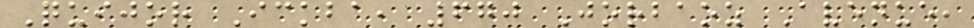Quijor Ickba, 670 Jorbaoz Avenue,
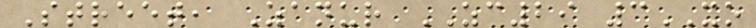Street, Zanur ZC29 3XO
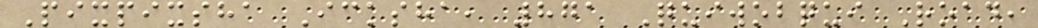Pixpixsha Icksha, 871 Quiwobqui Road,
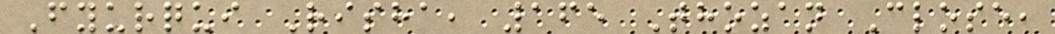Fyurqui Risha, 165 Thozan Close,
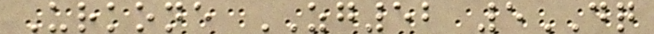Urkone ZG52 5DQ
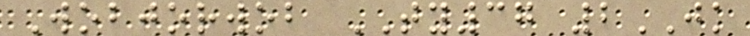Wobjorwob TY37 2JK
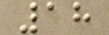18
